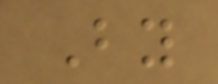By
